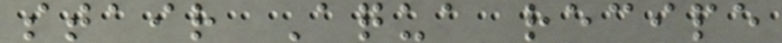stair Aqua recipe
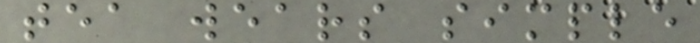tea wears simple
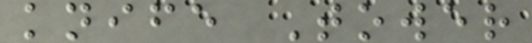knife Tower
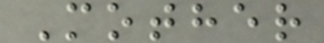Mother
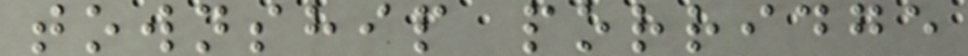township porridge
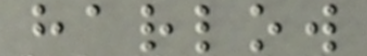harlow
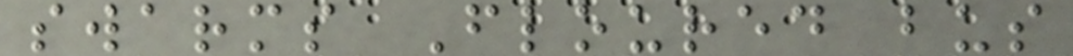swarms Floured bus
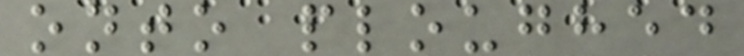onto ploughed
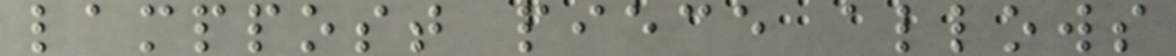lamppost piece allows
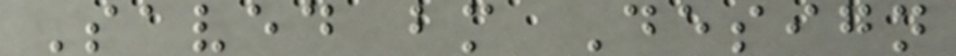Saved bm Design
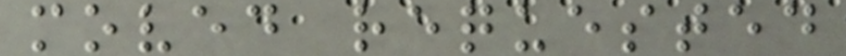moved requested
